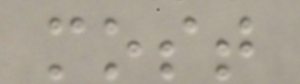most
